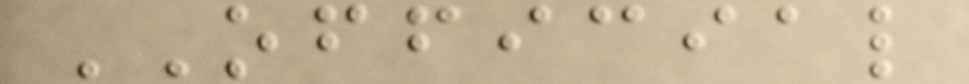OFFICIAL
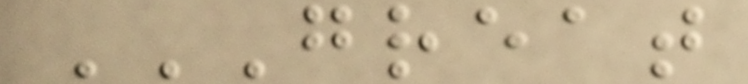GREAT
